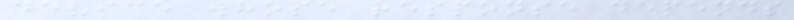device whose response depends
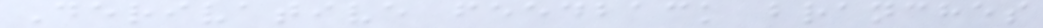Derivative feedback branches
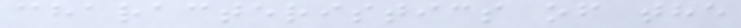characteristics of the
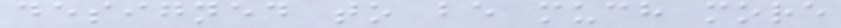designed to be much more
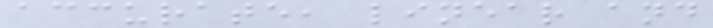accurate, linear and
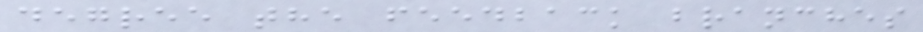degree the feedback branches
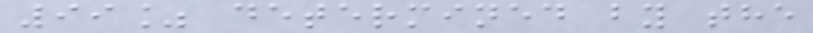99% determined by the
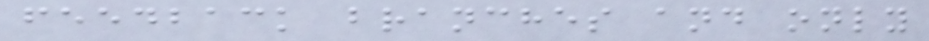feedback branches and only
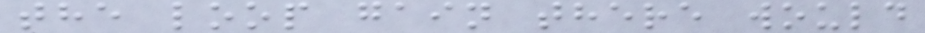the loop gain there would
